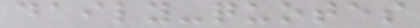daily-quotes
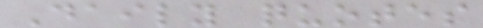Daily quotes
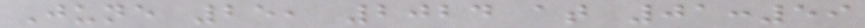June 25, 2024 at 01:59
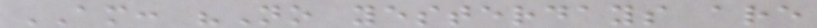AM: "No yesterdays are
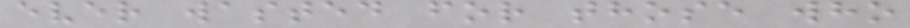ever wasted for those who
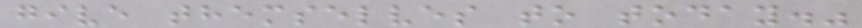give themselves to today."
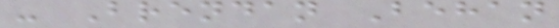- Brendan Behan
